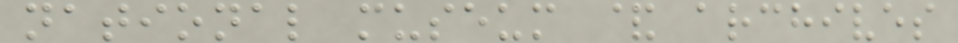national museum & archives
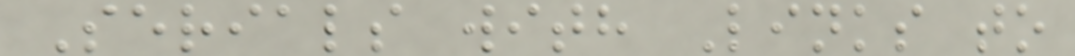Serials with Links to
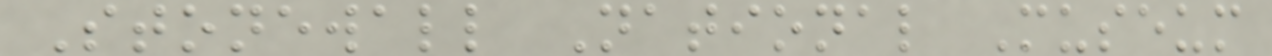Stonewall National Museum
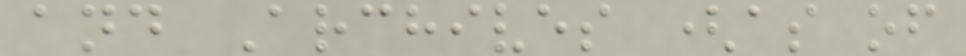and Archives (as of
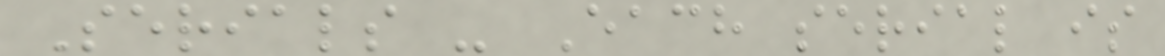Serials - Each serial is
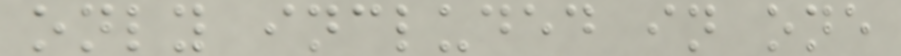only included in one
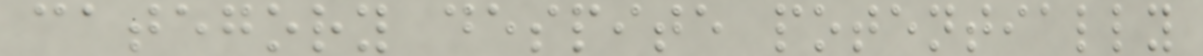category despite potentially
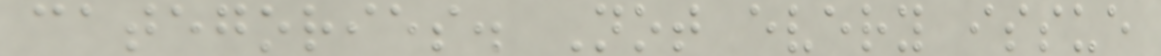categories. Not every issue
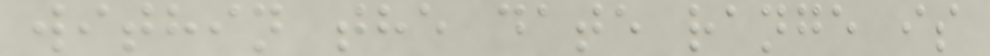within the date range is
